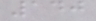140
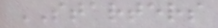STARTERS
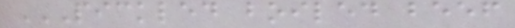PICKLED BOILED BEEF
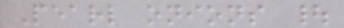Pearl onions |
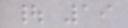| 19
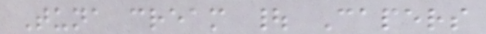Tuna cream | Capers
